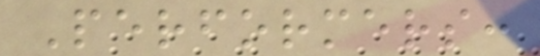Performers:
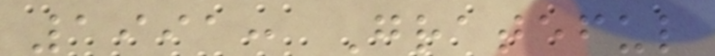1991: Grateful
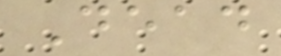Dead
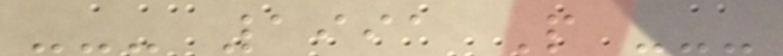--- 1991 P ---
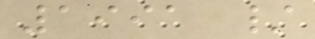1991 /
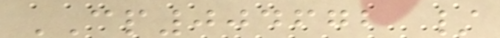CP004672 /
